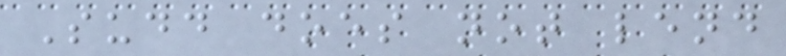Sudd does not lend
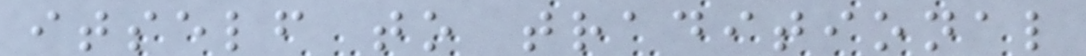itself to traditional
